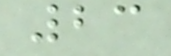23
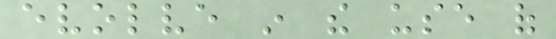evolve in the use of
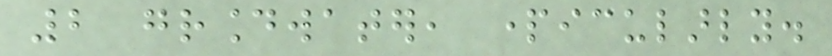2 groundwater, particularly.
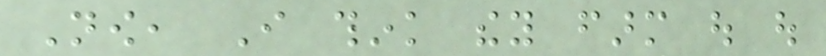Now, I think they farm out out
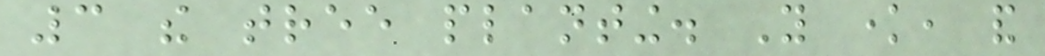3 the tree planting. You know, and
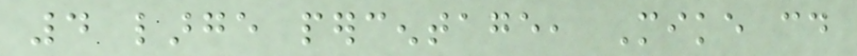4 large percentage, Mike could
